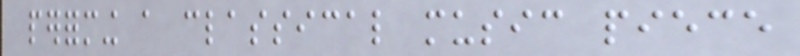performing a classical music piece
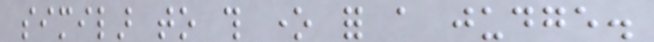similar to this one for a judge.
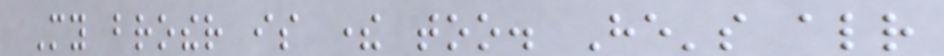My brother is there too. He's already
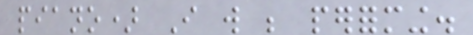piano) I will be performing.
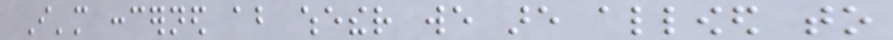I'm concerned about whether we are allowed to
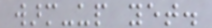warm-up yet.
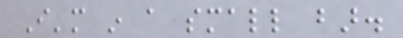I'm in a small bar.
